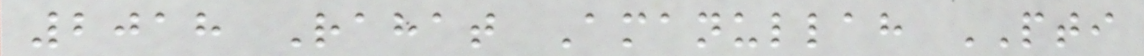2018 Rahat Amanullah PTI
